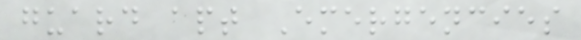guard apt Emergencies
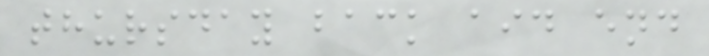thursday back aid end
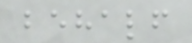behalf
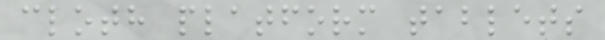cloth platform tablets
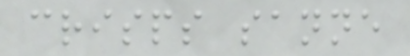crisps sanne
